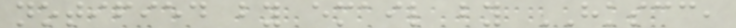notified by email by HKSCC,
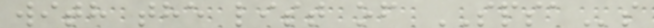with the list of SPSAs
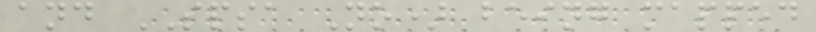and SPSA No) being mapped
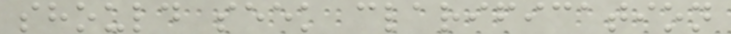should seek clarification
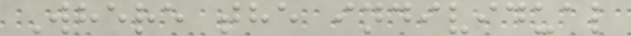Where the individual
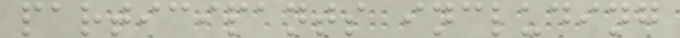participants including
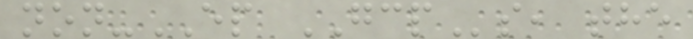non-EP GCPs, the
